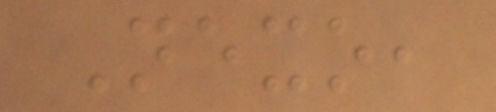Nexo,
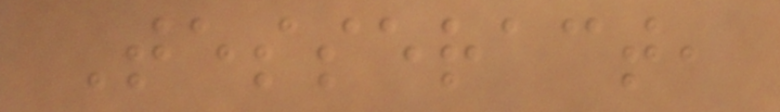Tesseract,
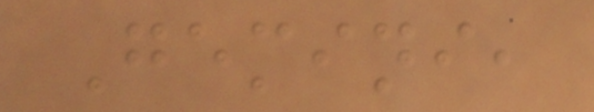Gemini,
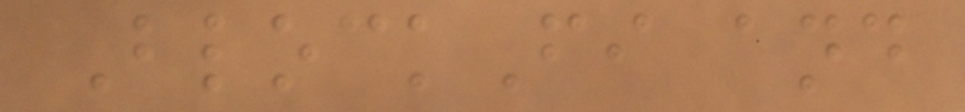BlockFi and
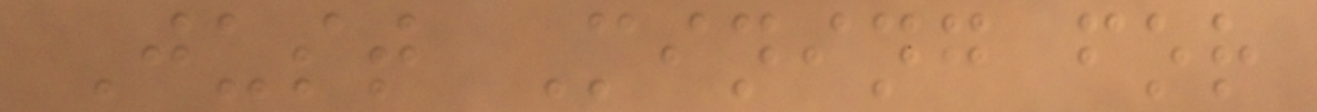Just Mining for
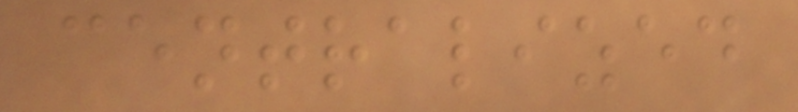centralized
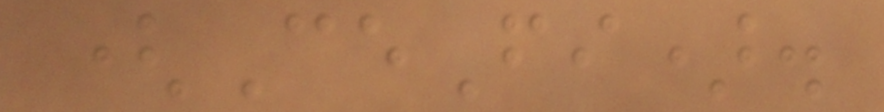(CeFi).
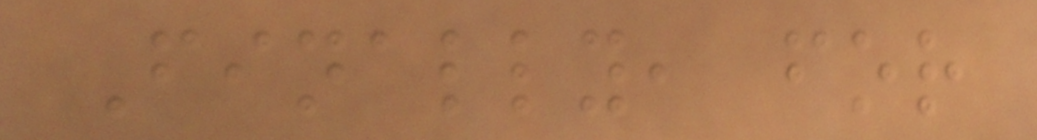Finally, for
